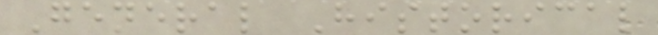General Historical
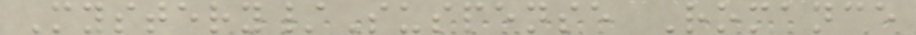Mystery/Suspense Romance
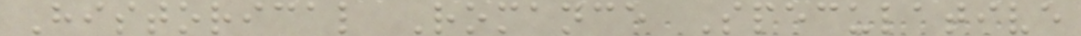Historical Romance Speculative
